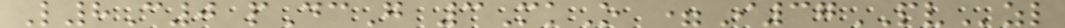L8C0 pDcG 3MkO =I37PVzl
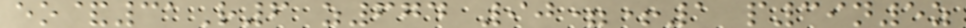eo&31R6 z674 90=+1 p39n5z
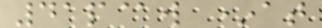41p@w *at
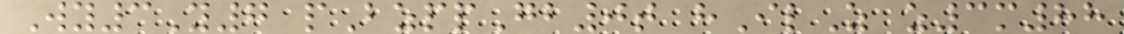Wy3Y7 pBzppGb0t hIlZ z3m88
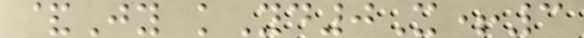&Jy kYd0X+3
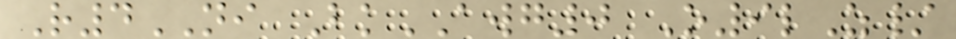R4NI BkAWG0 O9lZ/
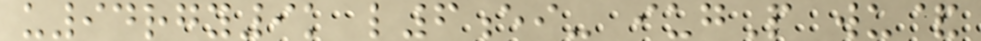u94rgy9k l6ei- iugP wu&
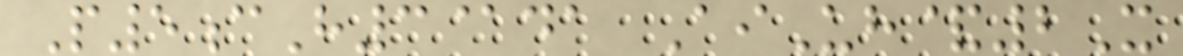P5cH3@da AiUh&2X
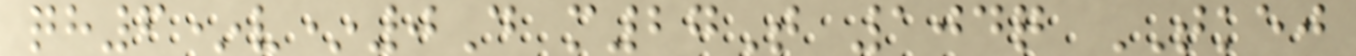qh6*v*0D m27T 104q TKEJ
